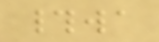#wa
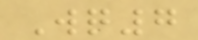Wq7
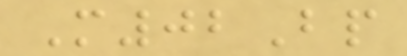M02Bp
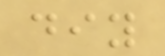diy
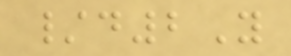/d2Y
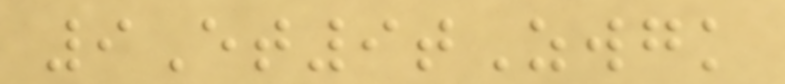9Et9tZwgk
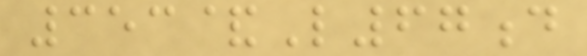353&L67d
